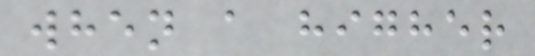when a higher
